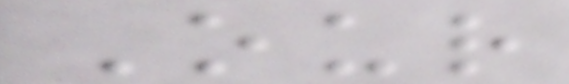Our
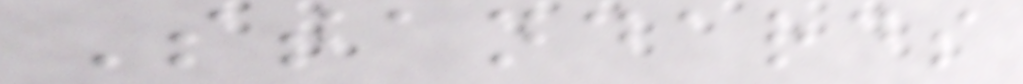Standards
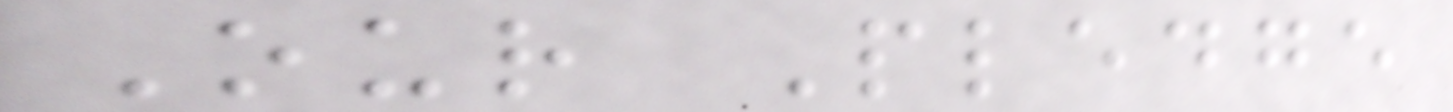Our Pledge
